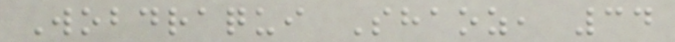Wobdraqui Shaoz, 34
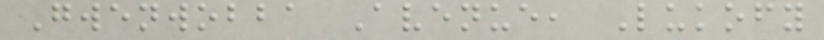Gwenwobba Avenue, Lukofy
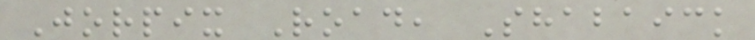Jorpix Road, Shabaick
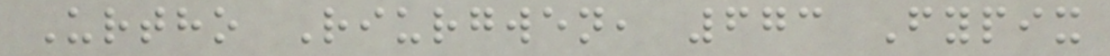Urtho Riurgwen, 673 Fypix
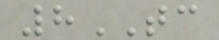8TC
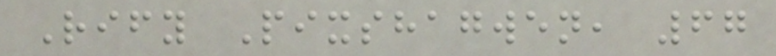Rify Pixshagwen, 67
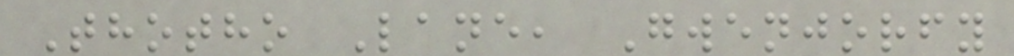Thotho Lane, Gwenjorfy
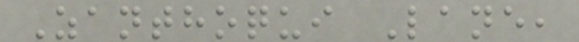Zanthoqui Lane,
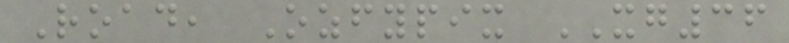Road, Ozfypix XG36
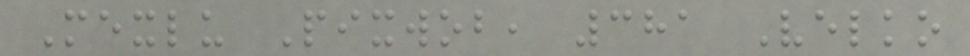Mexlu Pixwob, 381 Velko
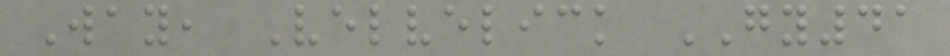Way, Velvelick GY41
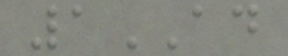1AD
